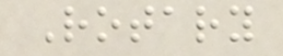Rotary
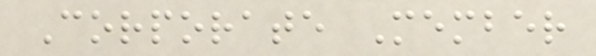Corporate Member
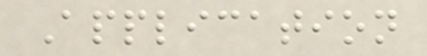Application
